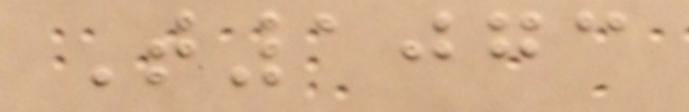T1073
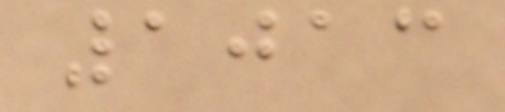1013
